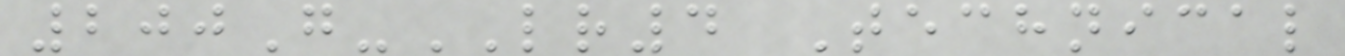200G-LR4 Technical
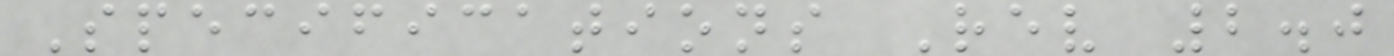Specifications Rev 2.0
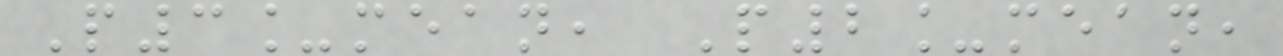P3_mean, P2_mean,
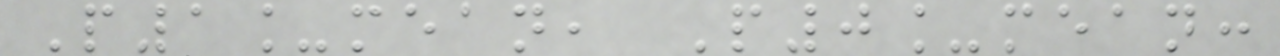P1_mean, P0_mean:
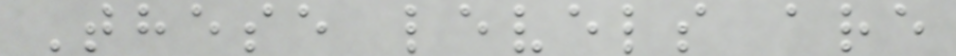These levels are
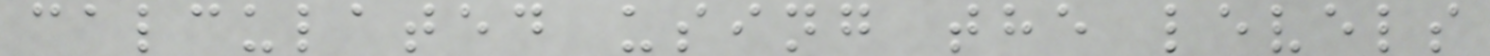calculated using the levels
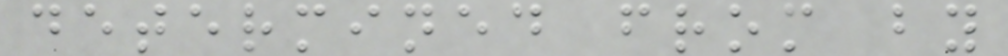determined from by
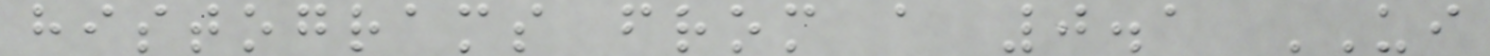histograms from a 0.1 UI
